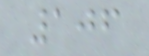106
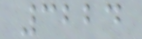3224
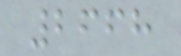2668
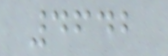4642
